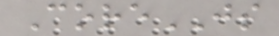CoreJS
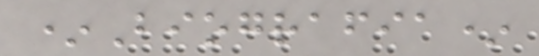*Biografia*
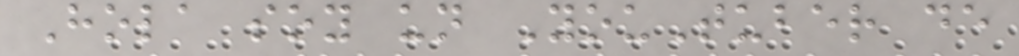Hola soy un YouTuber de
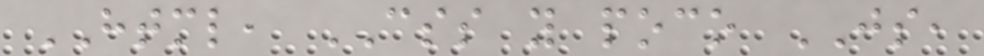HTML, CSS y poco JS,
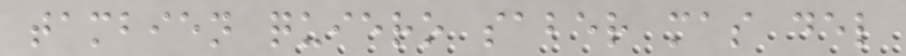tambien quiero saber mas del
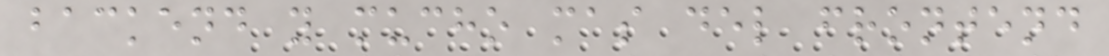backend y mucho mas del frontend
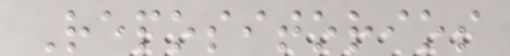Repositorios
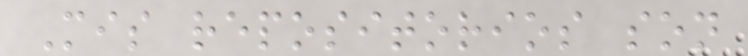Mis repositorios son
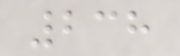238
